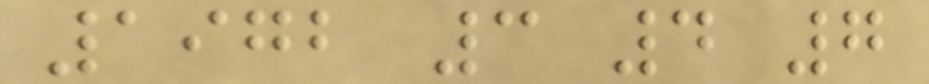1972 3 4 7
